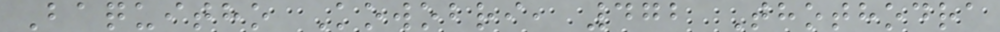Baquitho Kowobri, 472 Thothodra
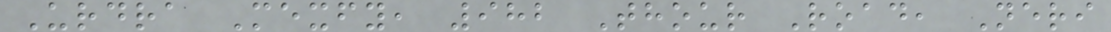Urdra Mexfy, 982 Thour Road, Neri
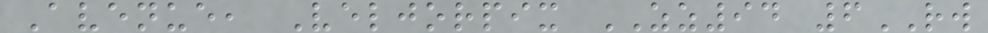Avenue, Veljorpix ZZ94 6RW
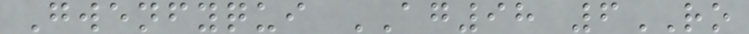Gwenfyqui AG98 6RO
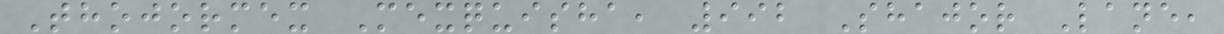Thojormex Mexquisha, 992 Shajor Lane,
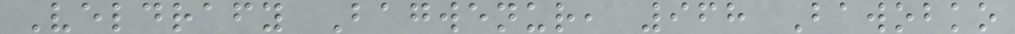Veldrafy Bagwenur, 968 Bawobko
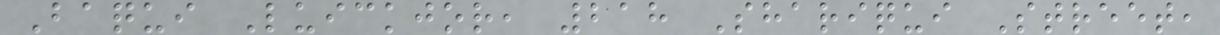Baqui Luickjor, 218 Shariqui Street,
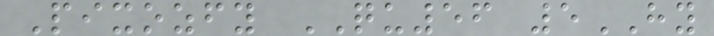Pixozfy QU56 5HY
